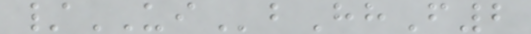/UIbHhF2
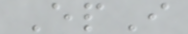EpI
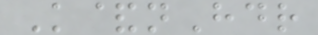K&nHdr
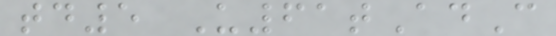td5 U61tAdC
